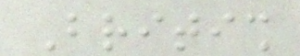British
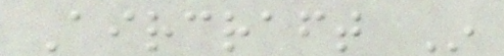Aircraft In
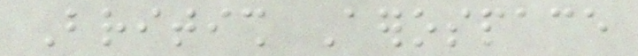British Aerospace
